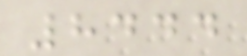8444
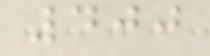400
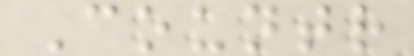Countr
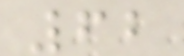62
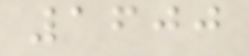1600
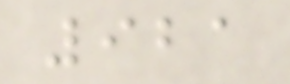921
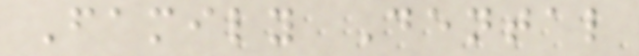Family Dental
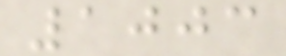1003
